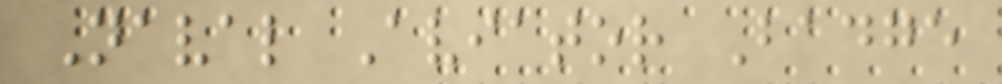Naval Aviator Badge
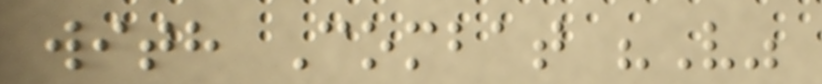with Combat "V"
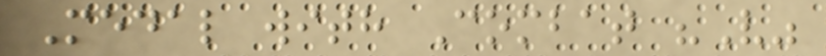Medal with Combat "V"
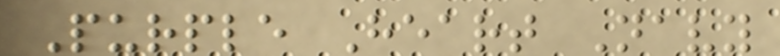Purple Heart Navy
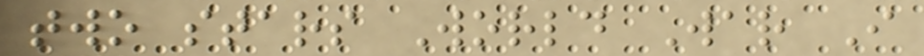two stars World War I
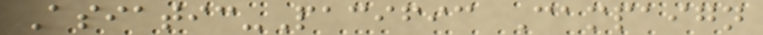Asiatic-Pacific Campaign
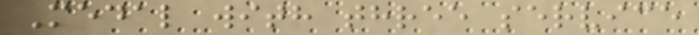Medal with three service
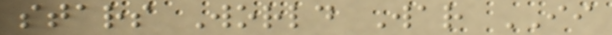stars World War II
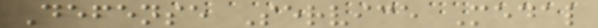Defense Service Medal
